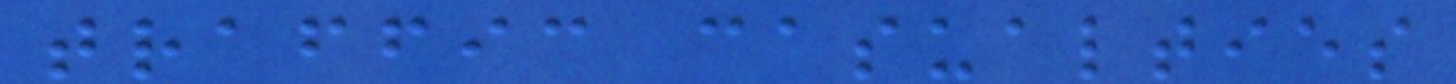traffic casualties
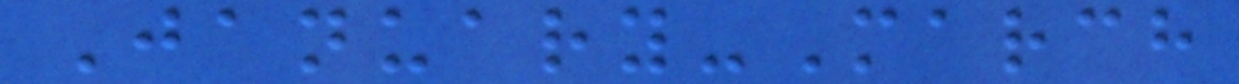January-March
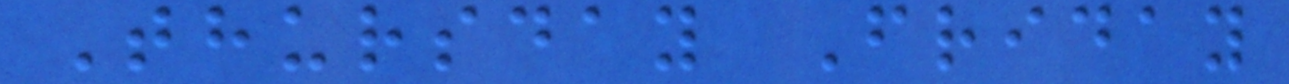Thursday Friday
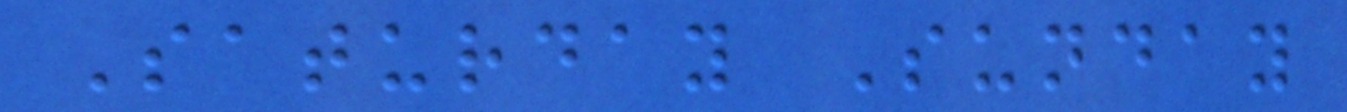Saturday Sunday
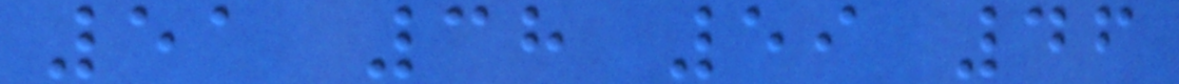51 38 59 46
